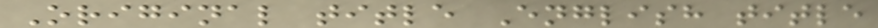Original title English title
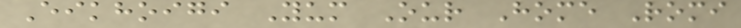Eikhoigi Yum Our Home Romi
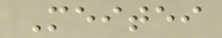Meitei
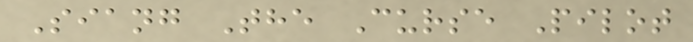Siang The Curse Pilot
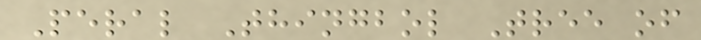Peral Thingbol Tree of
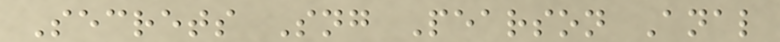Secrets Sng Pearson Anal
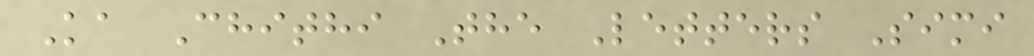Ka Chithi The Letters Simi
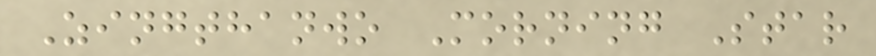Zingthanwo Morning Star
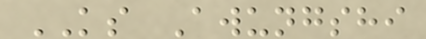KS Awungshi
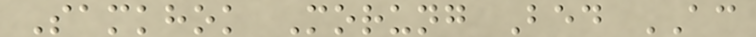Samkhok Morung Bed AC
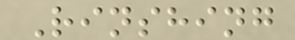Rinshing
